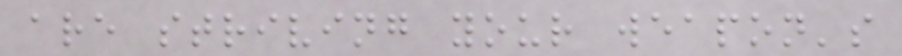are striving your weapon's
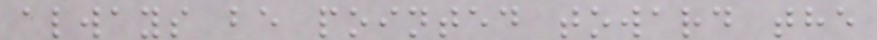always be pointed toward the
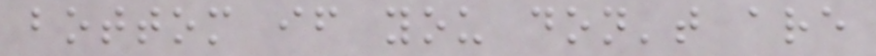bottom if you don't are
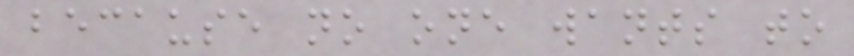because no one wants to
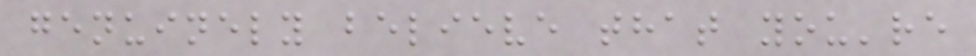genuinely believe that you're
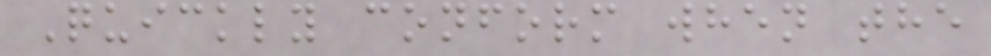Quickly conform when the
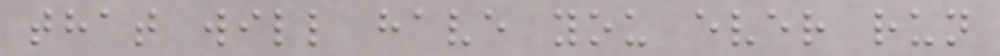that will have you ever run
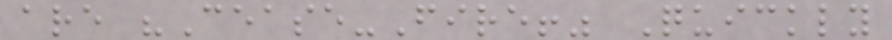are "Cease-Fire!" Quickly
